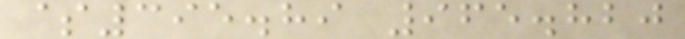$395.89 965.820
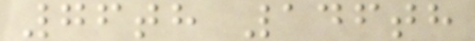76th 146th
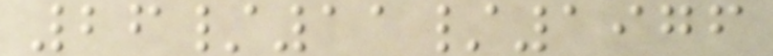26/11/1976
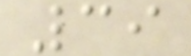39
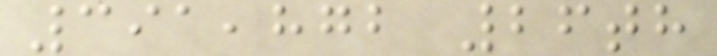391,872 26th
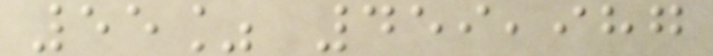55% 459,987
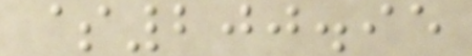$200.95
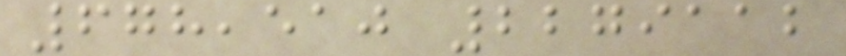678,510 2279112
